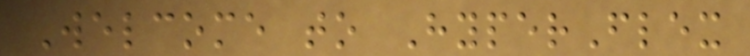Welcome to HyperFlex
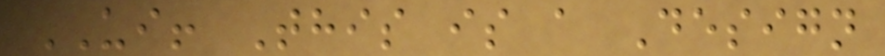UI! This is a Design
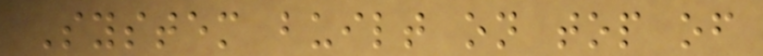System built on top of
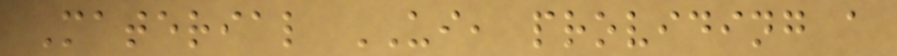Material UI, providing a
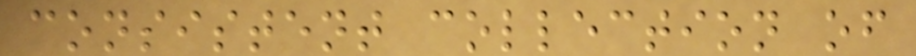consistent collection of
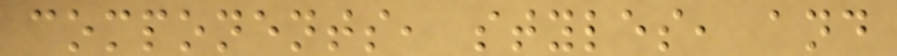components, styles, and
